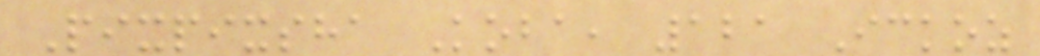Pixpixsha Koba, 121 Ickoz
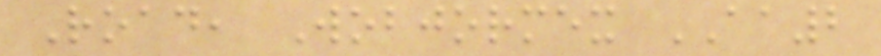Road, Wobjormex AA2
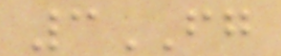3FG
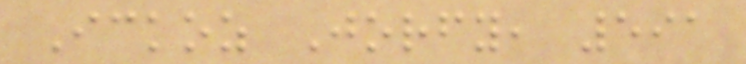Ickoz Jorfy, 591
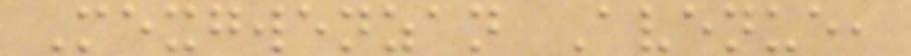Mexgwenzan Avenue,
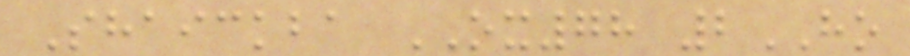Shaickba OX78 2HO
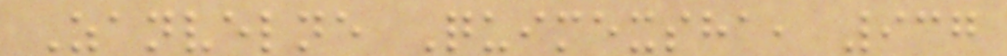Zanvelne Quimexsha, 937
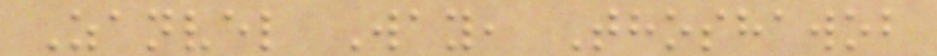Zanvel Way, Thoshawob
